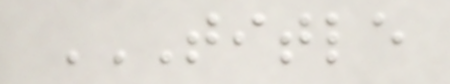TITLE
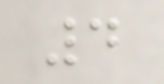4
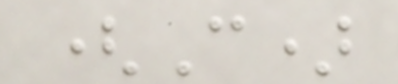(C)
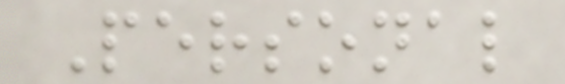Personal
